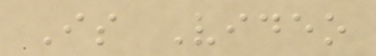Is Video
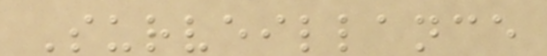Surveillance
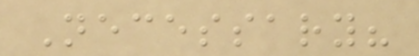Necessary?
